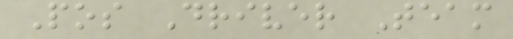Pos Driver Team
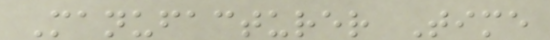Manufacturer Time
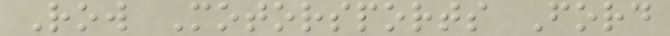Row Motorsports Ford
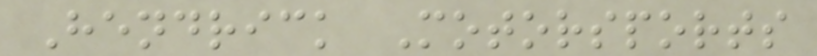Hendrick Motorsports
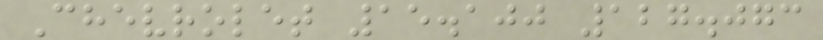Chevrolet 15.100 127.073
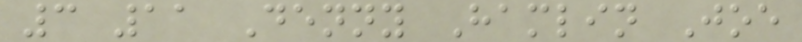3 11 Denny Hamlin Joe
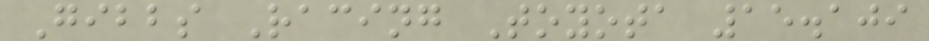Gibbs Racing Toyota 15.109
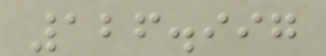126.997
